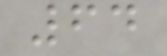64
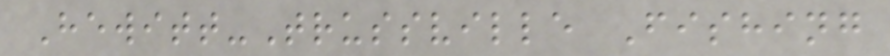Hewitt-Trussville Fishing
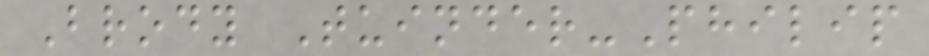Brody Tuinder-Philip
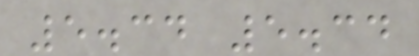5.34 5.34
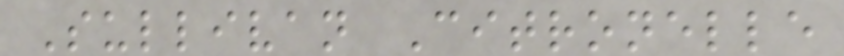Sullivan Citronelle
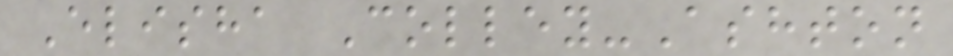Elisha Colley-Ashton
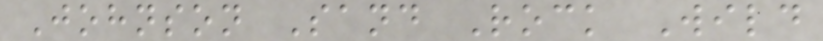Johnson Sand Rock Wild
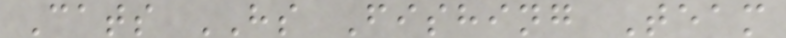Cats HS Fishing Team
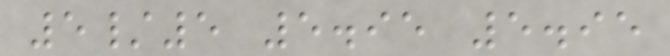5/5 5.95 5.95
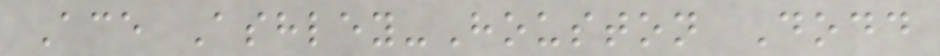Ace Ashley-Houston Dodd
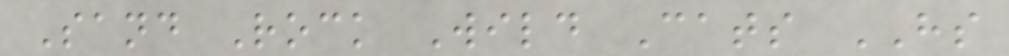Sand Rock Wild Cats HS
